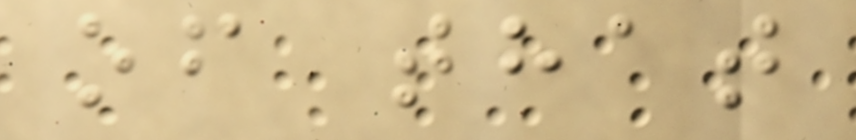of that
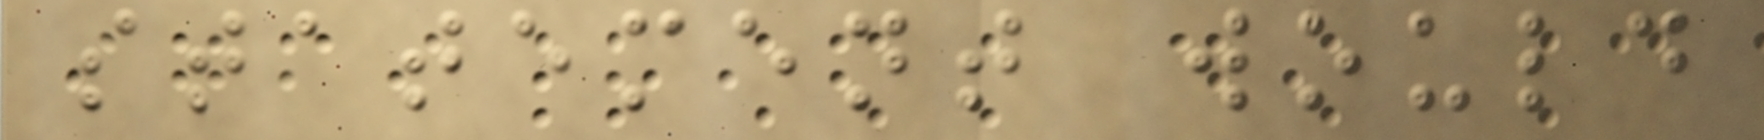statement would
